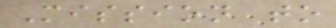Mission to
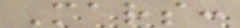Mars:
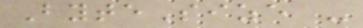ByteSize -
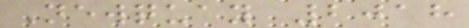Newquay 2018
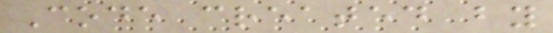Code created by
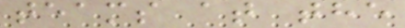teams at the
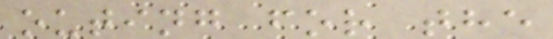outing for the
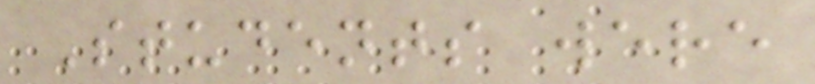Students were
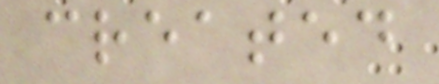created
